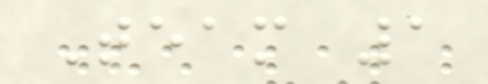Team 1
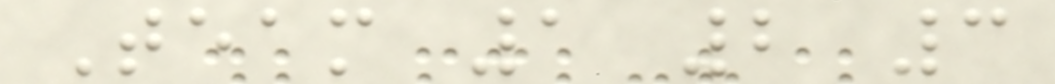Team 1 2 3
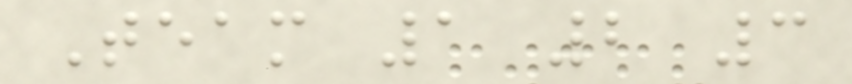Team 1 2 3
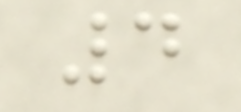4
